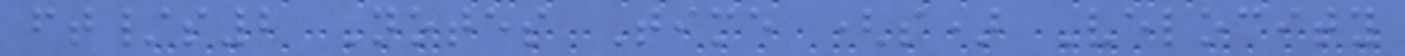ft/s2 Notes Time (s) Velocity
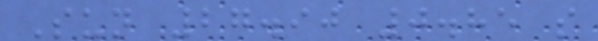Sun 27.90 0.85 s
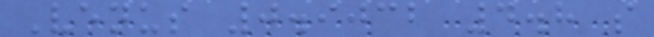Venus 0.9032 4.8 s
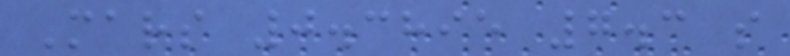Mars 0.3895 7.3 s
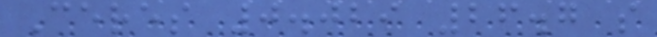Ceres 0.029 26.7 s
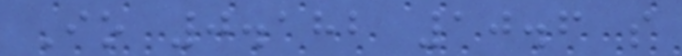Io 0.182 10.6 s
